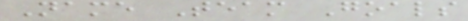Name Team Goals
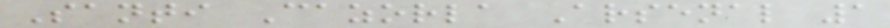Santi Cazorla Arsenal 1
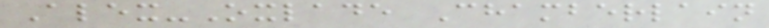Alex-Oxlade Chamberlain
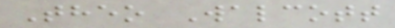Theo Walcott
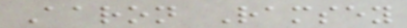Aaron Ramsey
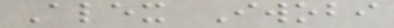Alex Iwobi
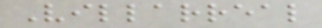Villarreal
